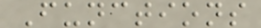Functions
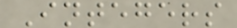Integers
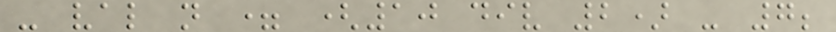- val n = (10 div 2) - 7;
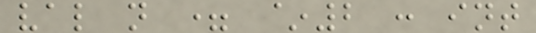val n = ~2 : int
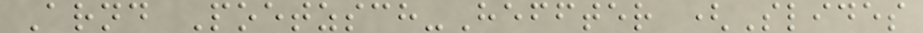Arnd Poetzsch-Heffter (Slides
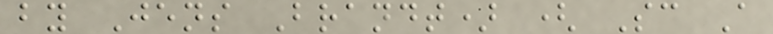by Jens Brandt) ( Sc A
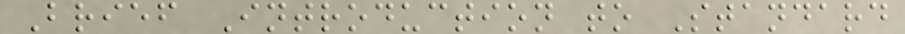Brief Introduction to Standard
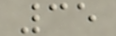35
